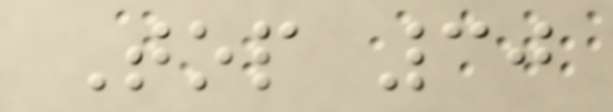Top 30
